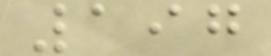197
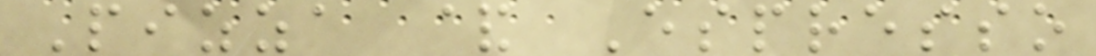Pizza & Espresso
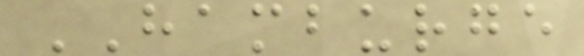HAMBURGE
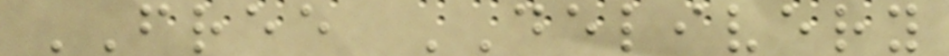FREE DELIVERY
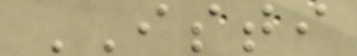ISTI
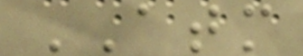ATM
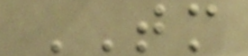TM
